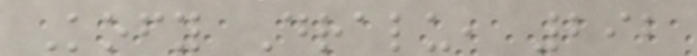Kofy Dralu, 292
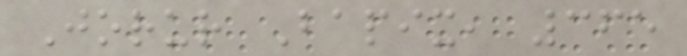Jorur Bapix, 365
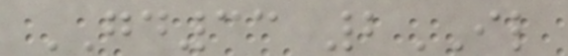GD33 2IL
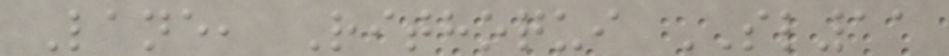Lane, Rithoqui SL11
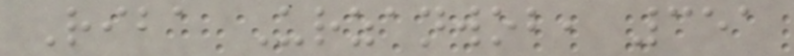Riba Urzanwob, 351
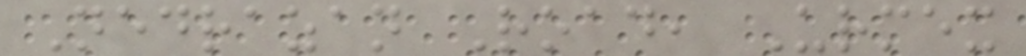Nedrazan Road, Urmex
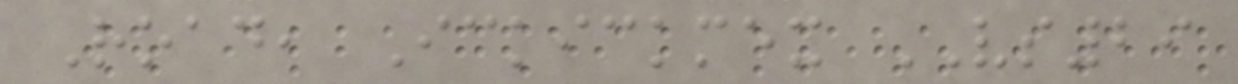Road, Ickickmex VS29
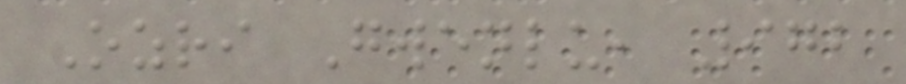Ozri Gwenlu, 972
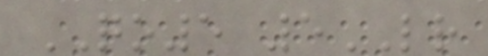QO5 5LR
